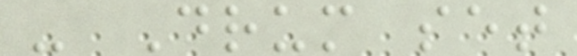- Drum set
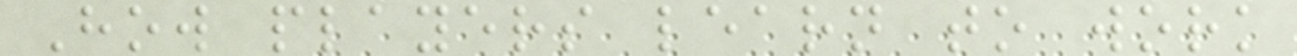How players learn to work
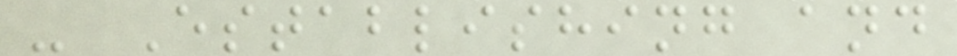- Establishing and
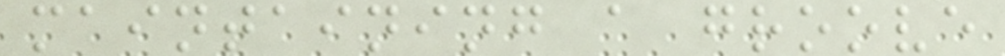maintaining a groove
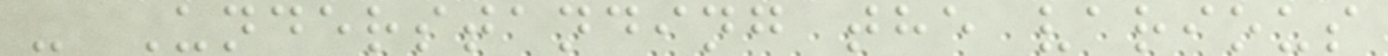- Understanding the various
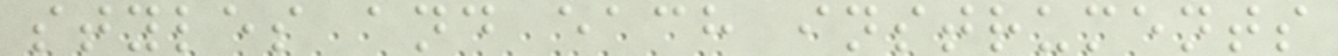styles and each instruments
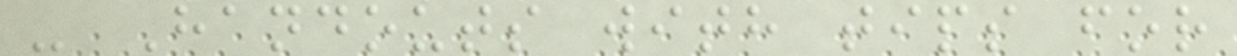- Handouts with tips for
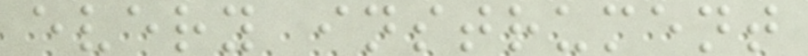every instrument
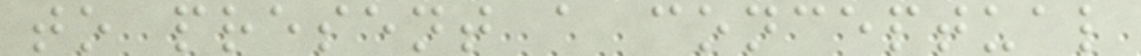to present a conceptual
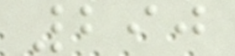290
